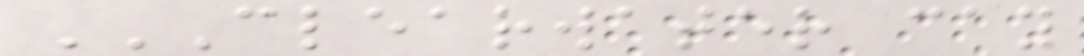CLEARWATER CAY
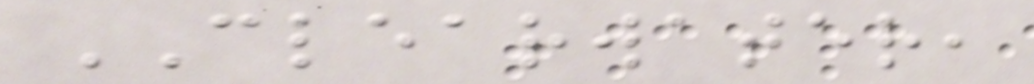CLEARWATER,
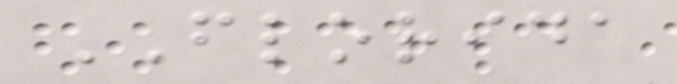FLORIDA
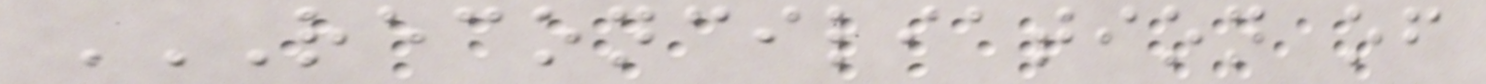RECONCILIATION OF
